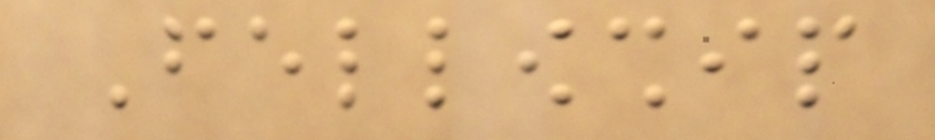Fellowship
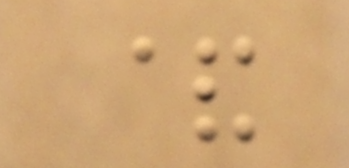&
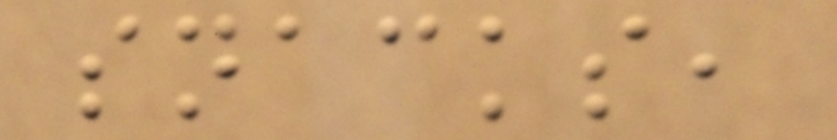snacks,
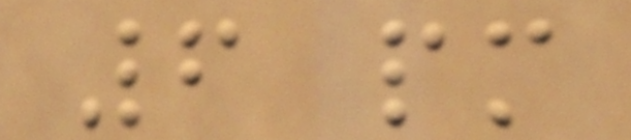6 pm
